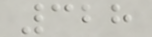328
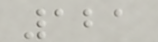121
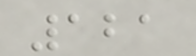121
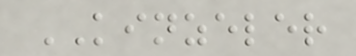KINZELER
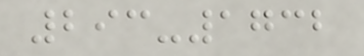293-1732
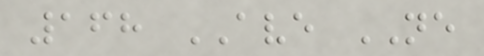168 AVE NE
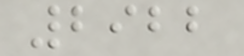2922
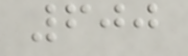600
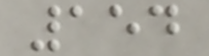154
